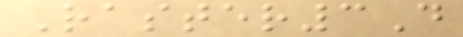Raster3D
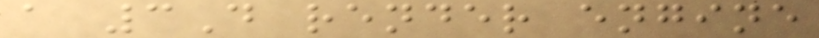a 3D render engine
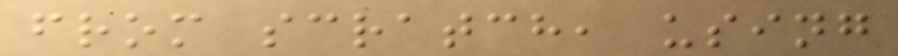from scratch, using
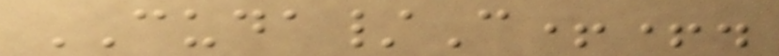CUDA/C++.
